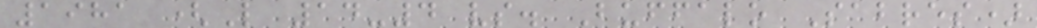1981 (L 14-4 vs. Buffalo Sabres)
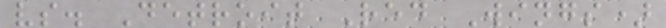vs. Detroit Red Wings)
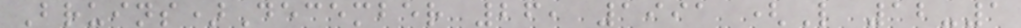Bruins)December 26, 1991 (L 12-1
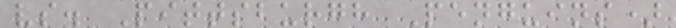vs. Pittsburgh Penguins)
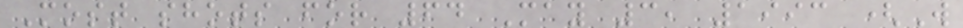Most shots for 64 May 3, 1993 (W
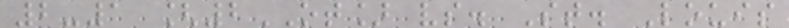2-1 [2OT] vs. St. Louis
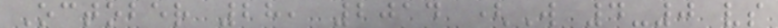October 28, 2014 (W 4-0 vs
